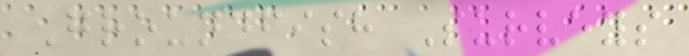Groundfish Surveys
